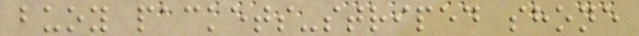buoy packets-striped shone
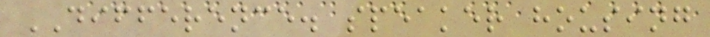DIFFERENCE. speaker housing
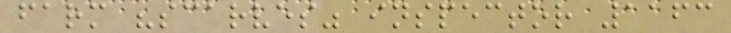farm "scarves" inspector 1163
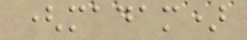(madam)
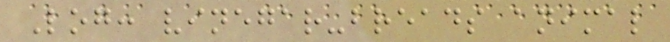Log: vinegar-breads animal
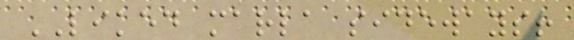LIKED marla sideways!
